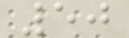50
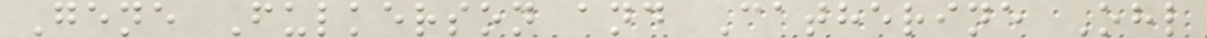Gene Fulkerson and Catherine Ohl
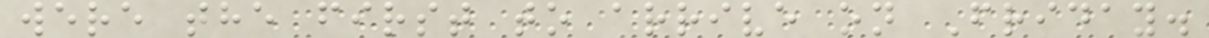were the first to arrive on Friday.
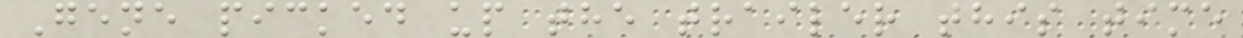Gene picked up the trailer this time
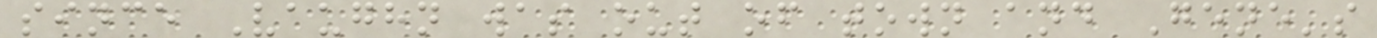since Vaughn was out of town and Gene's
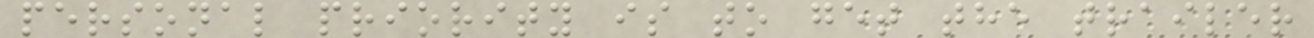personal priority is to get the trailer
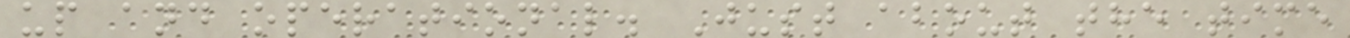up and operational. Just about the time
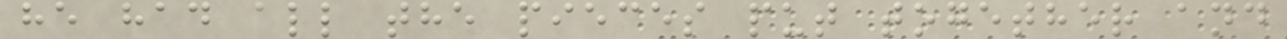he had all the pieces put together and
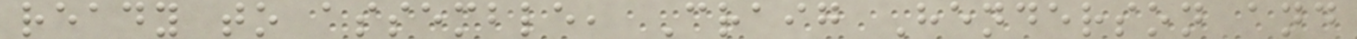ready to assemble, Craig Henderson and
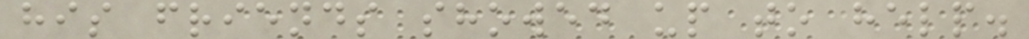his friends showed up to help.
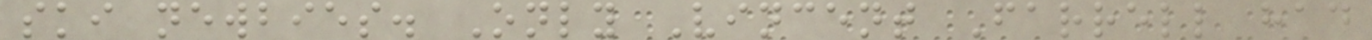ski newbies. Only Vincent Farrell had
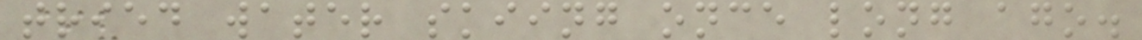tried water skiing once long ago.
